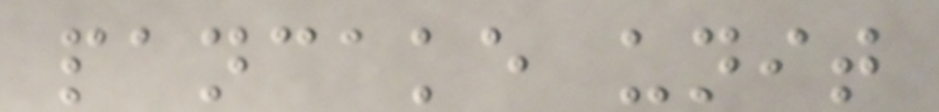pancake unit
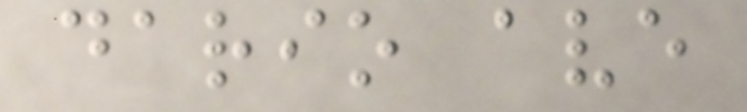dario ave
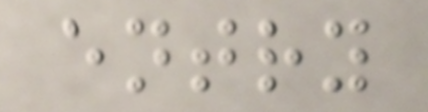entry
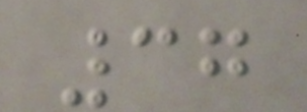37
